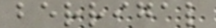berrigal
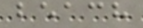beach
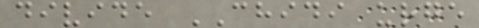divide CHIDI urge
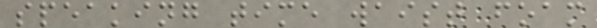speaking time waist foam
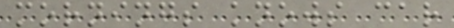mornings knows car
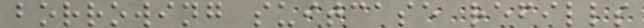borrowing suitcase refills
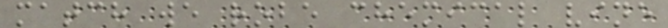match we robe chemical vine
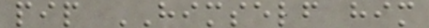pip HIMSELF him
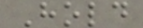Hold
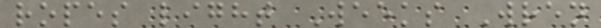ropes light Weeks Wren
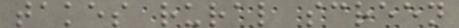takes rural screen
